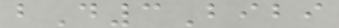bD3Bibi
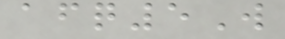afq5W
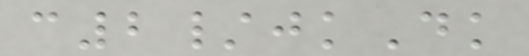c2/jkDk
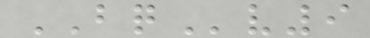BQv9
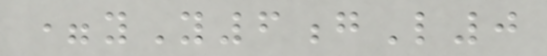=yY6gL0
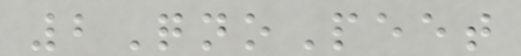2QnoPeet
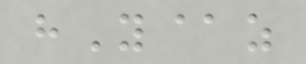hY@z
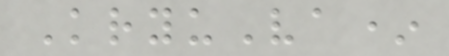KryuVa*
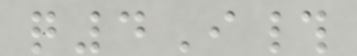q4I#
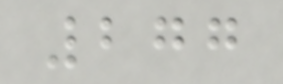277
